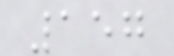157
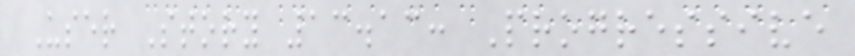User Story 13.13: Progressive
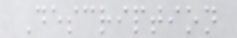Description
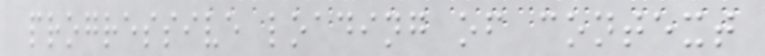progressive loading of context
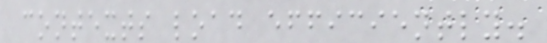contexts load efficiently.
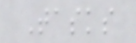Tasks
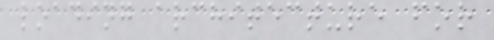loading architecture for
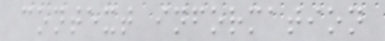context information
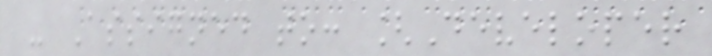- Assigned to: [Developer
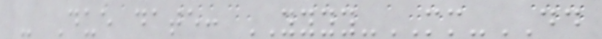- Due date: YYYY-MM-DD
